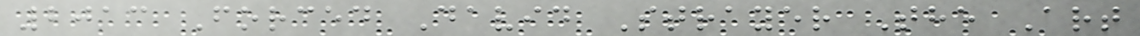2013 Forced David Strayer The Art
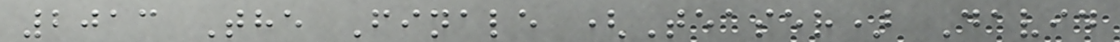2013 The Finale (Teaser) David
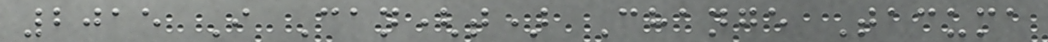2015 I Can(t) Change Tacuma
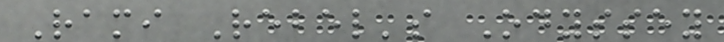Rami Rebel's Odyssey
